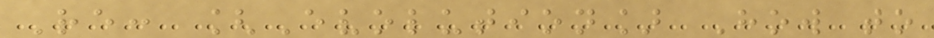Re: [Evolution] How to
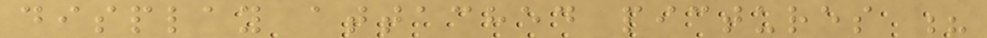display attached pictures ?
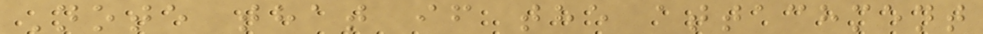Note that if the attachment
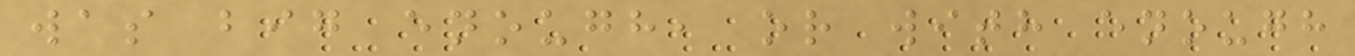was big enough, or with enough
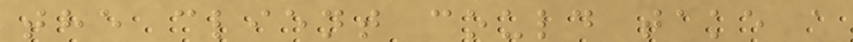the client could take a
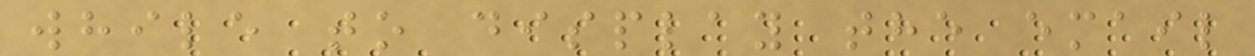while to display the email
